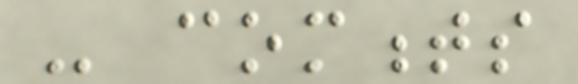- comments
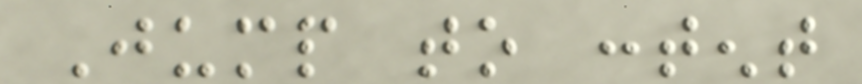Jump to content
